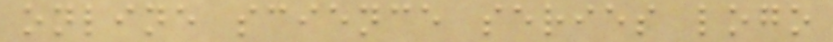online science series logo
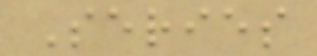Series
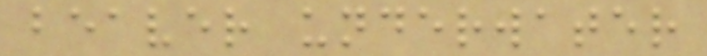beaver underwater
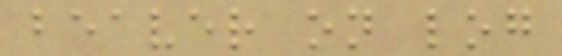beaver on log
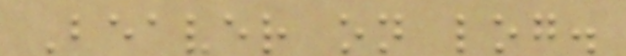Beaver on log.
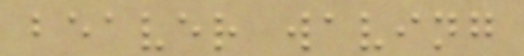beaver waving
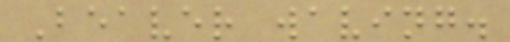Beaver waving.
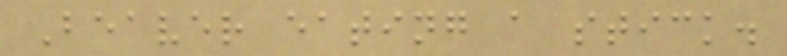Beaver eating a stick.
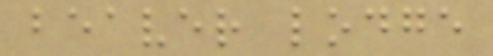beaver lodge
